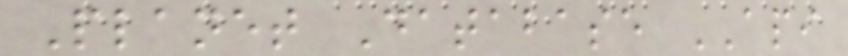Planet Database API
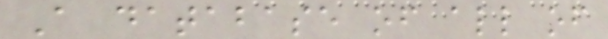A database of all of
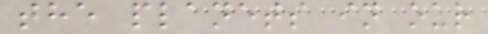the planets in our
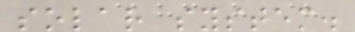solar system.
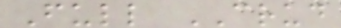Full CRUD
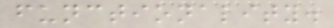functionality.
